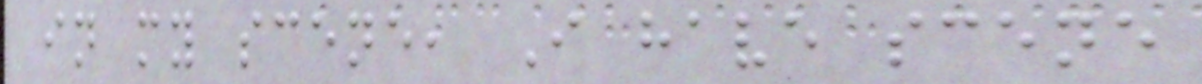in my scene, I have scene
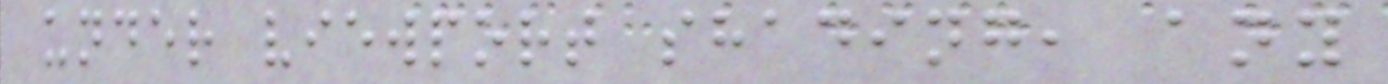under viewport shading, any
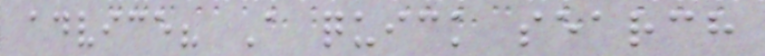advice? A quick search
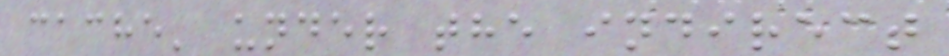cache' under the indirect
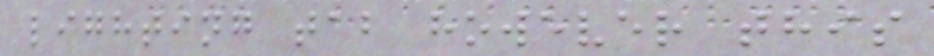lighting tab however this
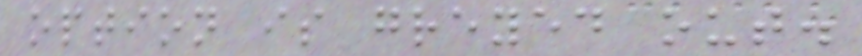option is greyed out.
